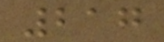217
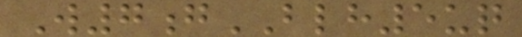W7gBLH5uq
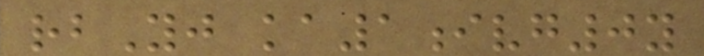rbYj ka1ivg0y
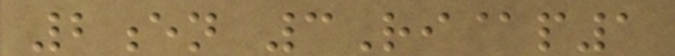2en 3Ri@p1
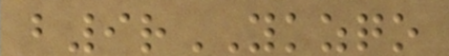b9rYKZQO
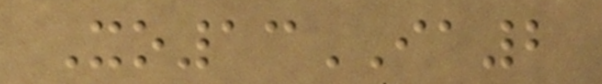Xo13IA2
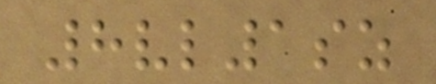8vl1sz
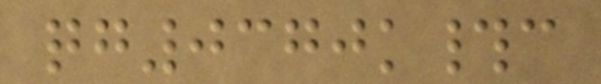qg0370k#c
